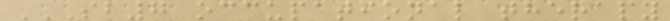SB7 OCCUPATIONAL THERAPY
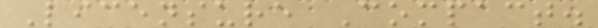Licensure Compact.
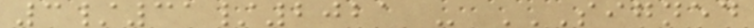3/31/2021 - SIGNED
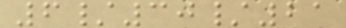6/30/21
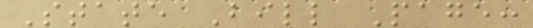State Bill Page:
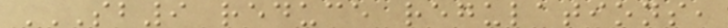SB9 REDUCE REGULATIONS,
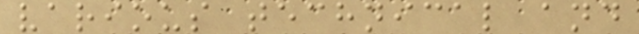various technical and
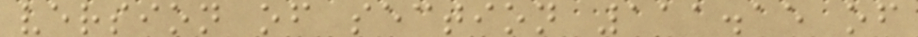version of section 111.15 of
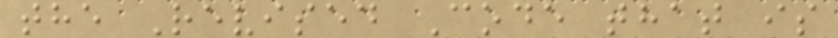the Revised Code that is
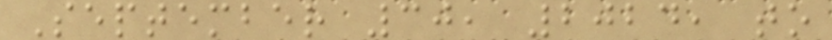September 30, 2024, to
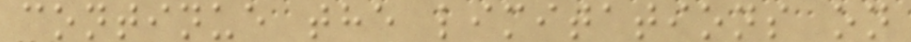continue the limitations on
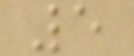5
